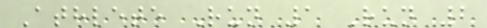Athlete Run 1 Run 2
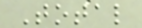Total
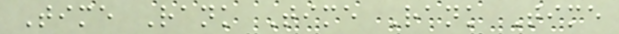Time Rank Time Rank Time
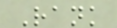Rank
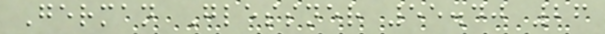German Glessner 55.40 26
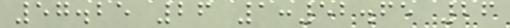57.25 26 1:52.65 26
